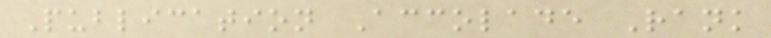Publication Accolade Rank
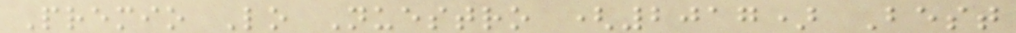Premio Lo Nuestro (2017) Best
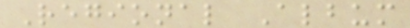Regional Album
